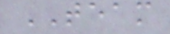TEAM
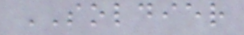SOLDIER
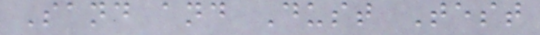Sand and Dust Test
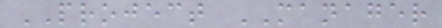PROJECT MANAGER
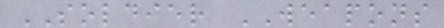SOLDIER WEAPONS
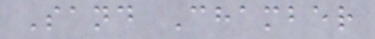Sand Chamber
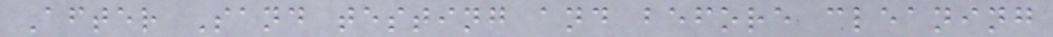After Sand testing and before cleaning
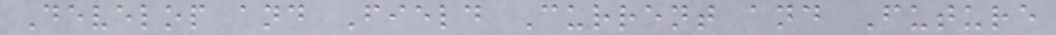Develop and Field Current and Future
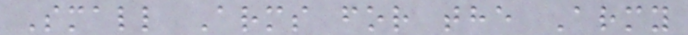Small Arms for the Army
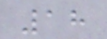18
